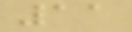11
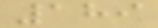189
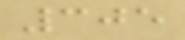305
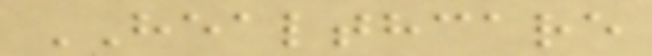HEALTHCARE
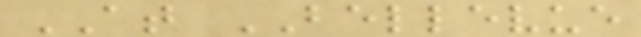AT BELLEVUE
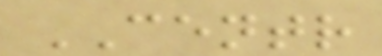CENTR
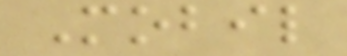Mobil
